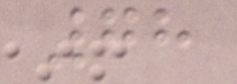78
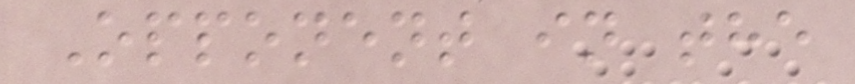Opponent in the
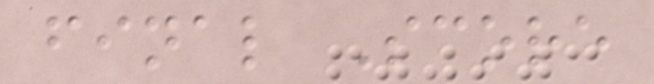final Score
